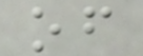of
